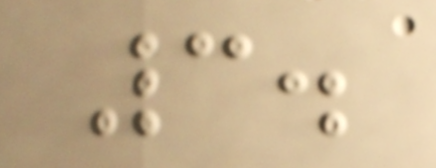3.
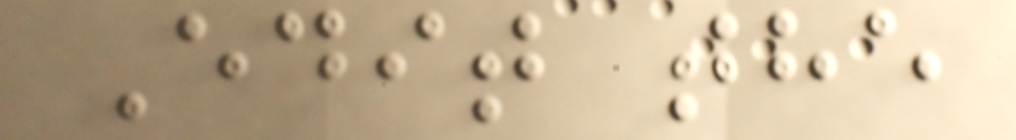Edit the
